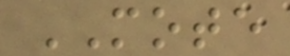MOTE
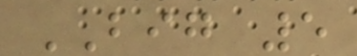BIG 5
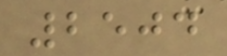2504
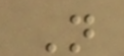N
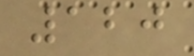120
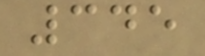345
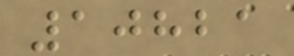10821
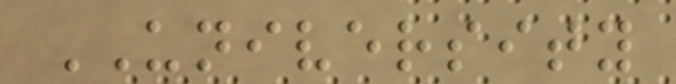UNIVERSITY
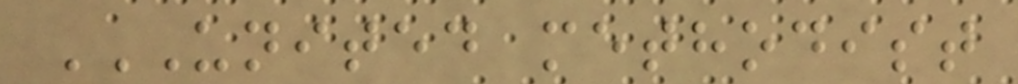UNITED METHODIST
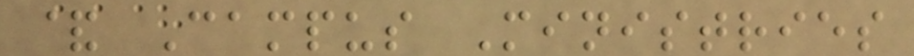& Campus Ministries
